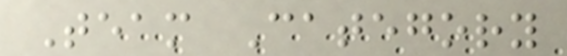Team Category
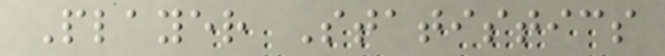Player Statistics
